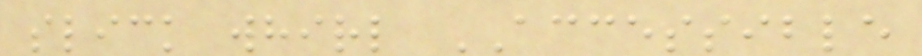slick whirl ACCESSIBLE
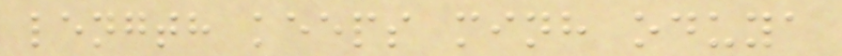length keeps minh oduya
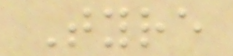Tyre
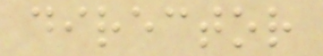director
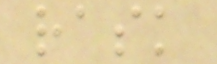rask
